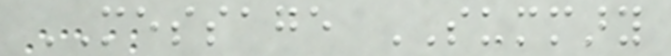MESSAGE SUMMARY
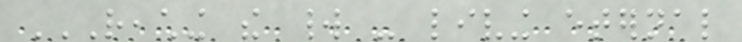REACHING THE WORLD - LIVING ETERNAL
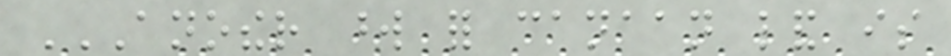ANOTHER WORD FOR CANAAN LAND IS
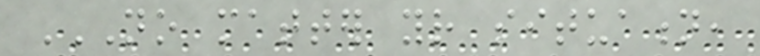NO MATTER YOUR SITUATION,
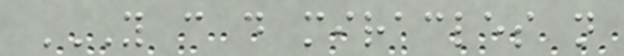YOU CAN DO MIRACLES NOT
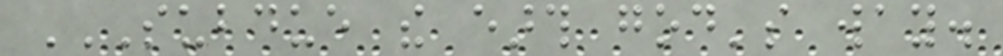SUBDUE THE EARTH GOD'S WAY.
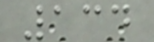134
